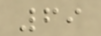69
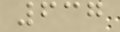637
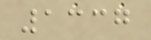1337
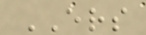ERS
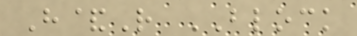H&R BLOCK
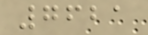7621
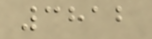3812
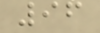96
